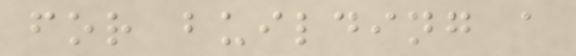for building a
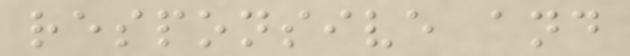responsive and
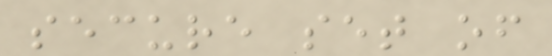secure set of
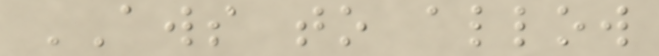AWS to allow
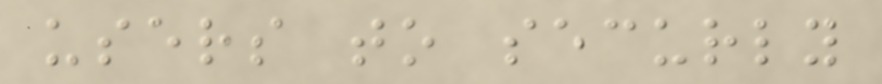users to securly
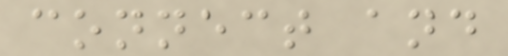connect and
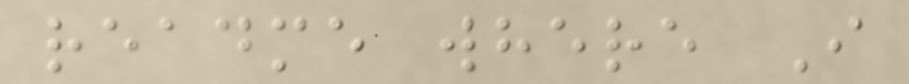readme where I
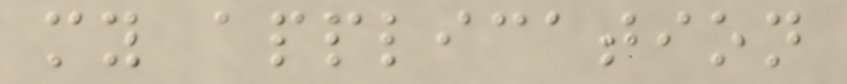my application
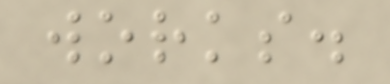works.
